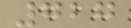727
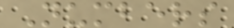Numbers
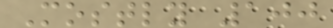Mostly 100
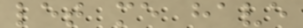let me have
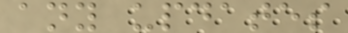any updates
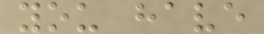you have
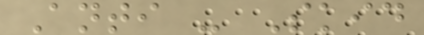Anti - Skid
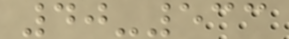40-533
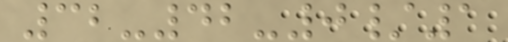32-42-0/1
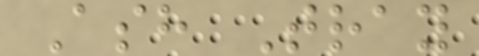Ash Tray
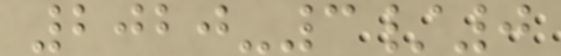2020-3/0
